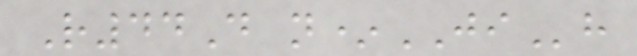R44D n*JIh
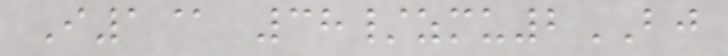I1@ 38/zmu2BJ
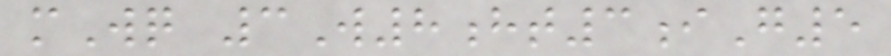mWq 3W8ht3iG5
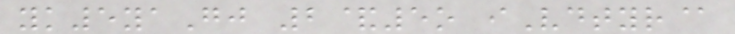yk5yaGj 2&5o iVdtyr@
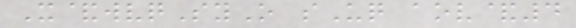X&wvqSyO sUq aov&4
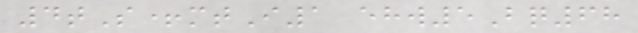4tS+mtI1 ehw5Bq68
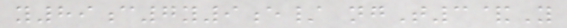y89c7y9e/ ngT3&Y
